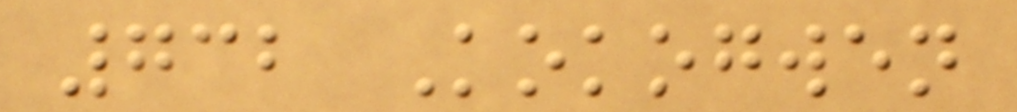732 Kokogwen
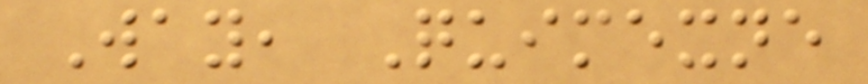Way, Quimexne
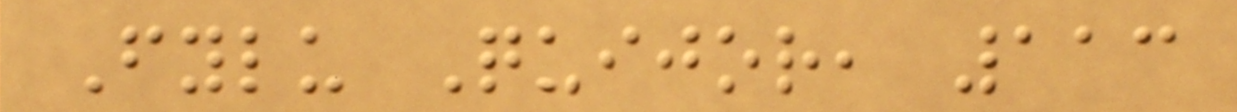Fylu Quijor, 113
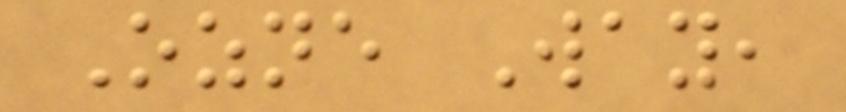Ozne Way,
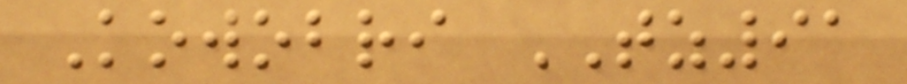Kowobri TZ91
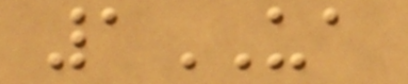1UA
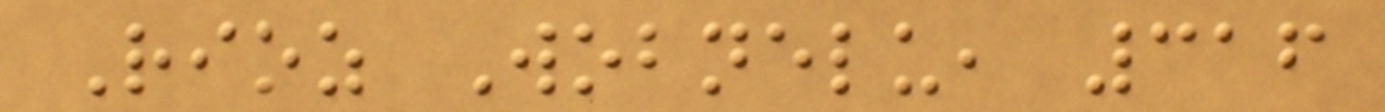Rioz Wobnelu, 316
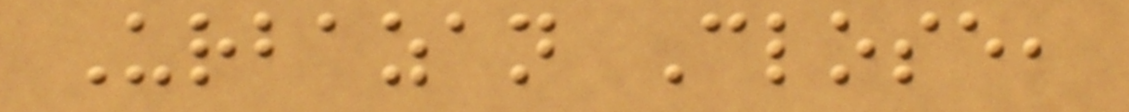Urbazan Close,
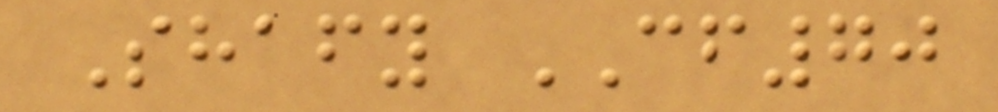Shafy CF70
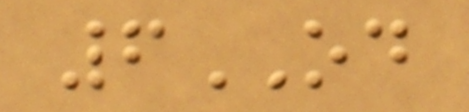6OD
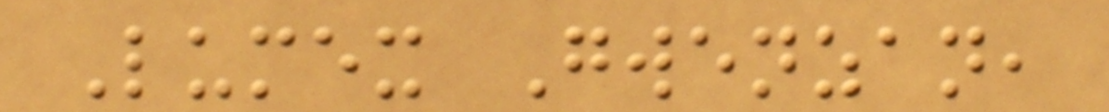Lumex Gwenzan,
